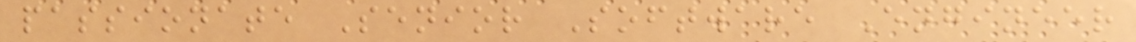passionate Senior Software Engineer
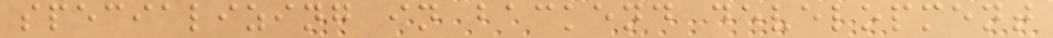specializing in backend development
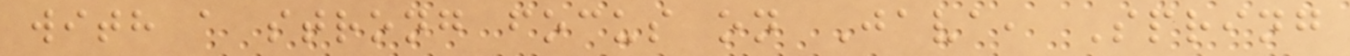with a strong focus on Java, Spring
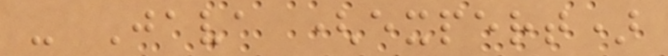- Java (expert)
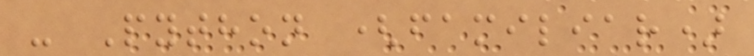- Python (familiar)
